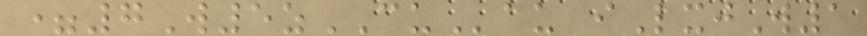=7W5zCUau iLxjW1
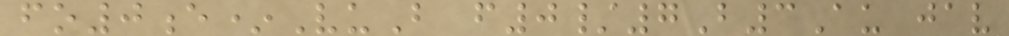fo0e*VuB f0/7B3Au jav
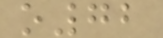o72
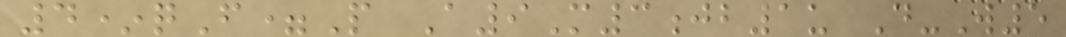4*qF=P A9M3jb1u D-W5
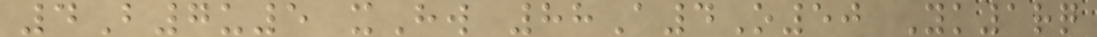4B7u5 xHw 88A4O50 Yk1rq
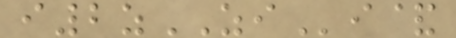i2zZIi&
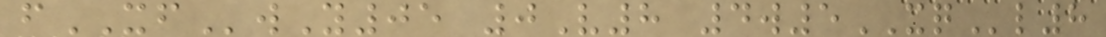fXFwY05 0V8 4w5XQl8
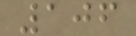106
